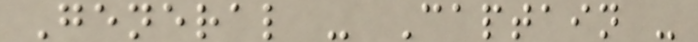General - Captain -
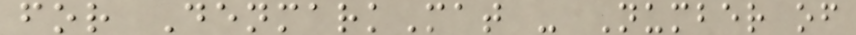for DenmarkMat - Number of
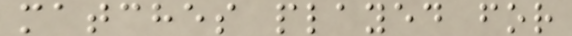matches played for
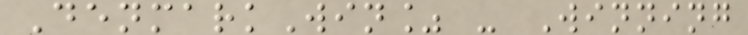DenmarkWin% - Winning
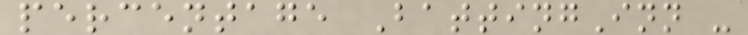percentage BattingInn -
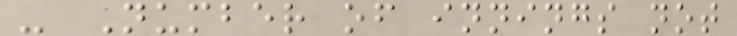- Number of innings not
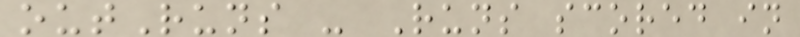outRuns - Runs scored in
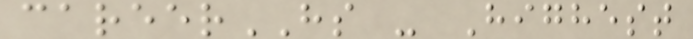careerHS - Highest
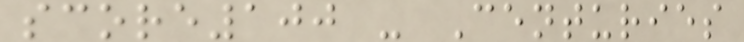score100 - Centuries
